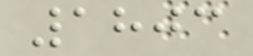1803
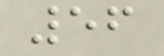56
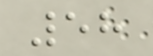58
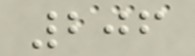206
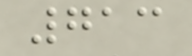713
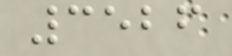3526
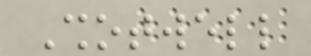Shotwell
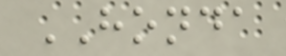HONDA
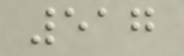517
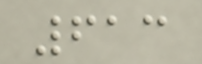613
